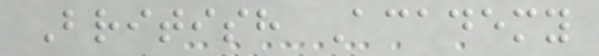British Academy
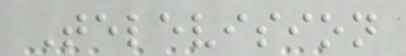Television
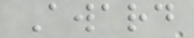Award
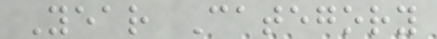Year Category
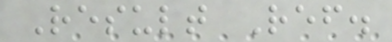Result Ref.
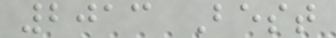2013 Best
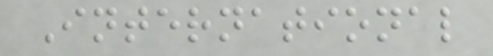International
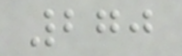270
